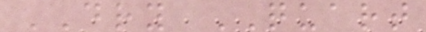DRY QUART
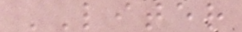LITER
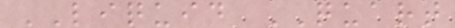LIQUID QUART
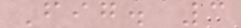Fig. 3
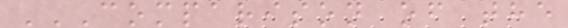COMPARISON OF THE
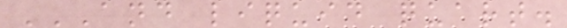AND LIQUID QUART.
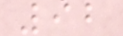92
